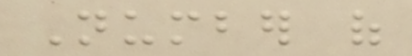Number of
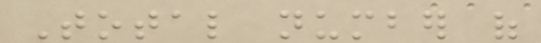Total number of
